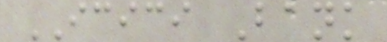ICICI Bank
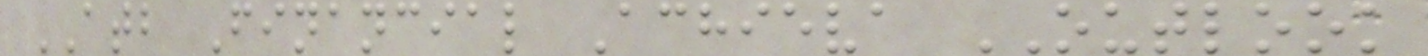ATB Financial Achieva OUTLOOK
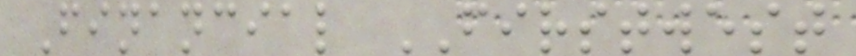Financial FIRSTWEST
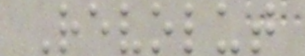Revolut
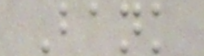Bank
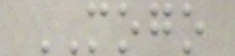MOGO
